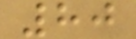80
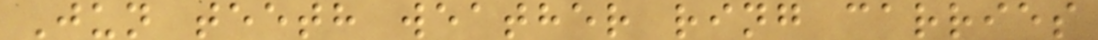Jun teeth weather ring carries
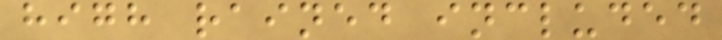high rained included
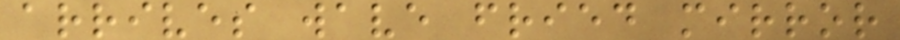arrives wave fried mirror
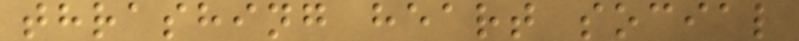thrashing heart social
